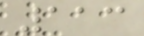113
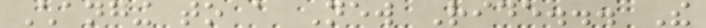Changing to a New Ride... The
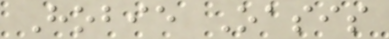Hobie Oasis
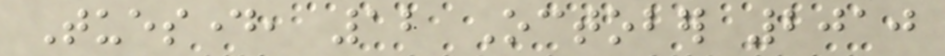Tuesday, 12 October 2010
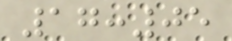17:05
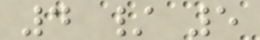4 / 5
